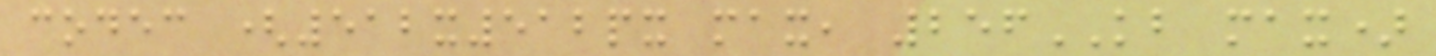codec (512x512px max, 256KB max)
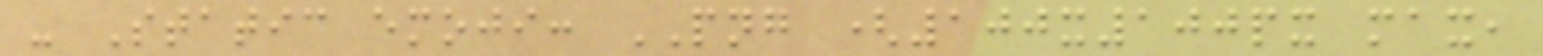- Static emoji: PNG (100x100px max,
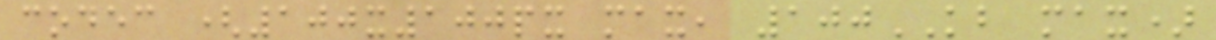codec (100x100px max, 100KB max)
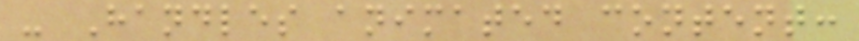- Handles animated content:
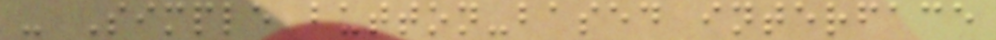- Simple button-based interface
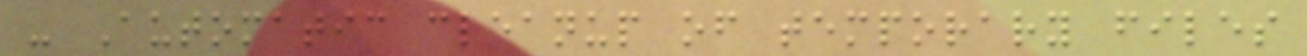- Automatic cleanup of temporary files
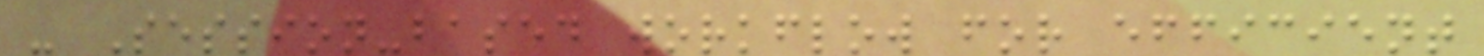- Session-based workflow for efficient
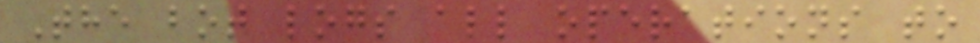The bot logs all operations to
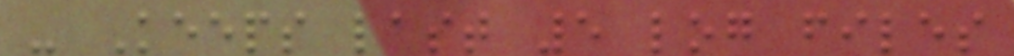- Keeps last 5 log files
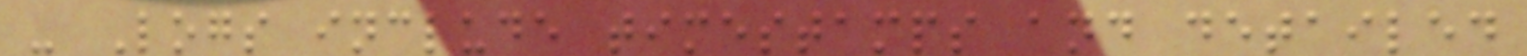- Logs include timestamps and detailed
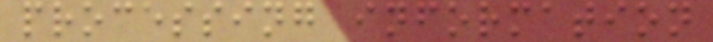processing information
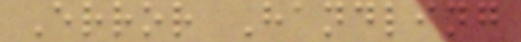Error Handling
